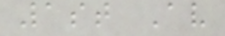1st Av
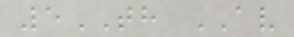5TH AV
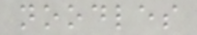noodles
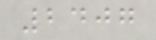2407
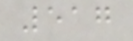517
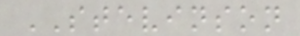STEVINSON
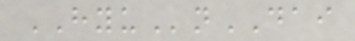HYUnDAI
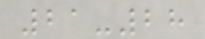21-28
